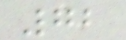72
